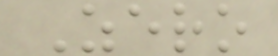Zero
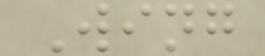Wing
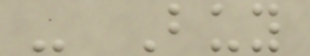- Buy
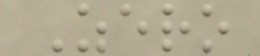Zero
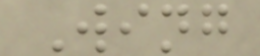Wing
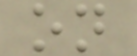on
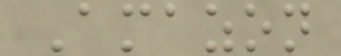Amazon
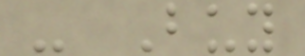- Buy
